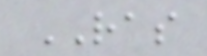RAS
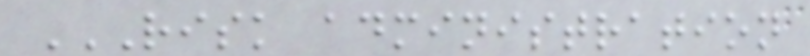RISK ADMINISTRATION
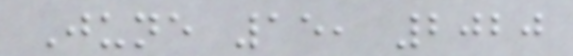June 15, 2020
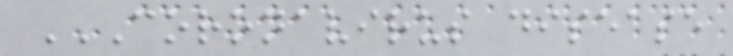CORONAVIRUS DISEASE
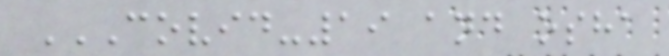COVID-19 AND OSHA
